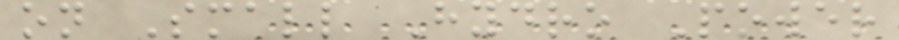on Small Hydro Power
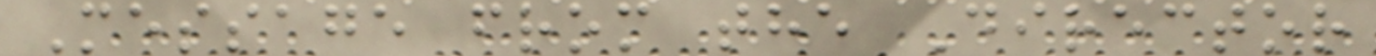Message from the Director
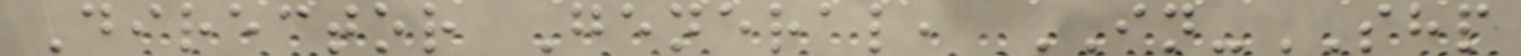Director General, IN-SHP
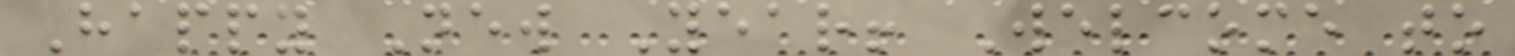Happy New Year! Welcome to
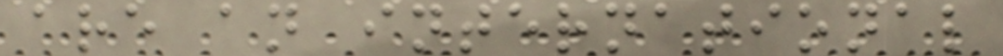are an international
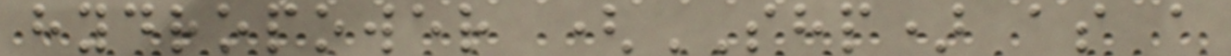hydropower (SHP) as a
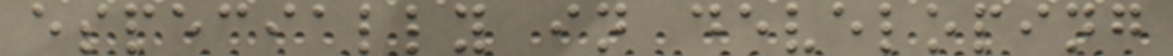especially in developing
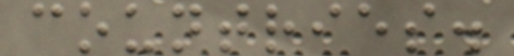countries.
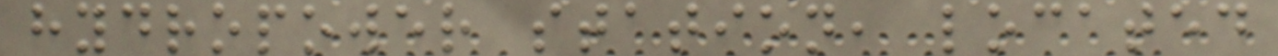hydropower station, located
